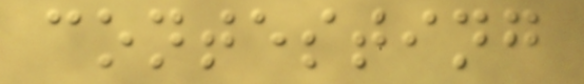contesting
